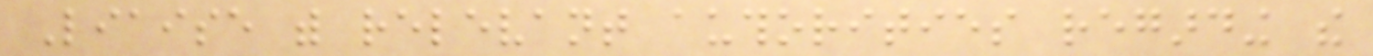Liaise with relevant authorities regarding the
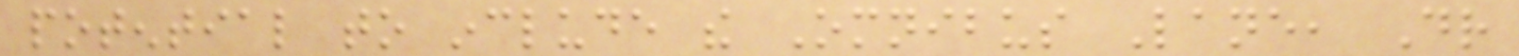potential to include the Omnibus Lane, Dr
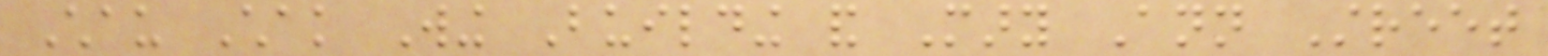Chau Chak Wing Building and Mary Ann Street
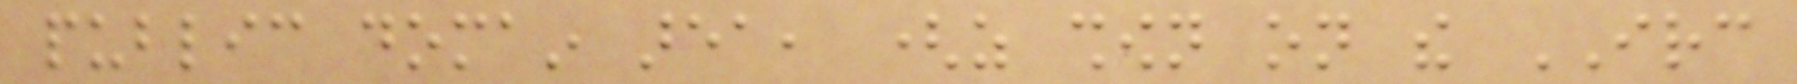public domain area, (as shown on the IRC
